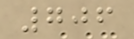706
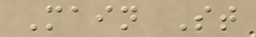Main St
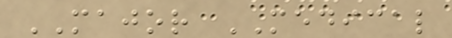MAJOR MEDICAL
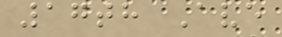17th Ave
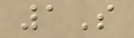1S
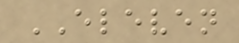ELEVEN
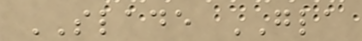SLADE GLA
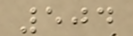504
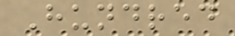Hundred
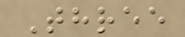Three
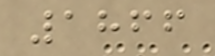1866
